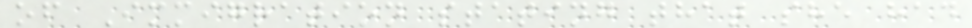of Immigration stating that she had
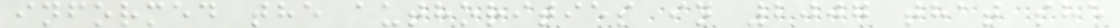informed the authorities in 2007 that she
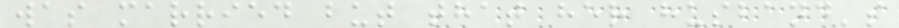was married but that her husband's
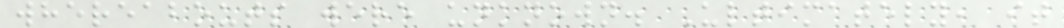whereabouts were unknown. Ultimately, it
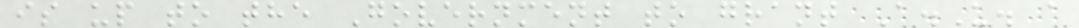is up to the Government to grant A.U. a
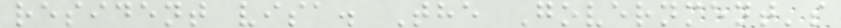resident visa. The Government's
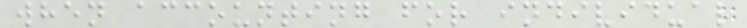when accounting for individual
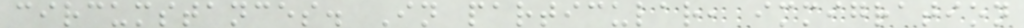circumstances. In particular, immigration
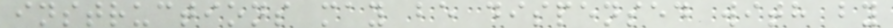instructions may be dispensed with by
